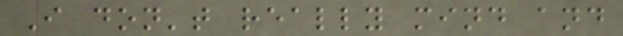I don't really mind and
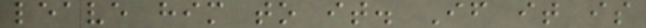leave him to it. If it is
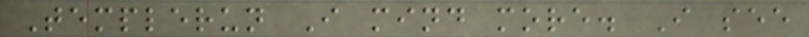Templerun I mind more. I see
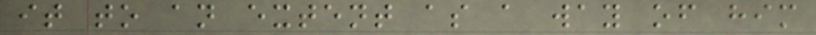it to an extent as a way of him
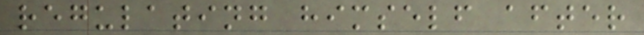regulating himself after
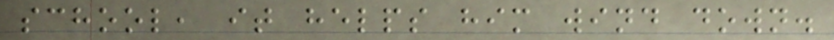school, it helps him wind down.
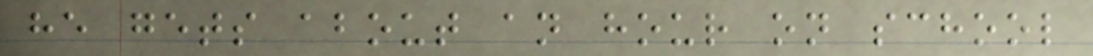he gets about an hour on school
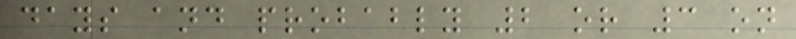days and probably 2 or 3 on
